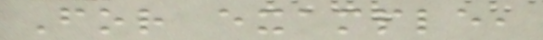For example,
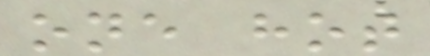one hot
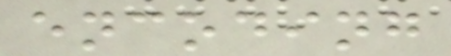encoding
